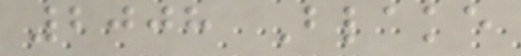2008 Blake
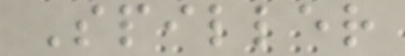Spiller
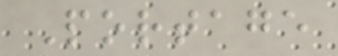Portage
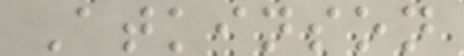Atkinson
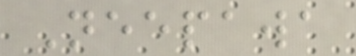Neepawa
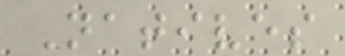Natives
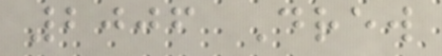2006 Drew
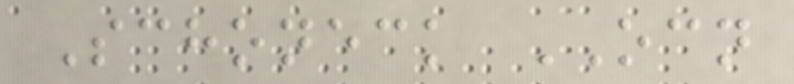Schoneck OCN
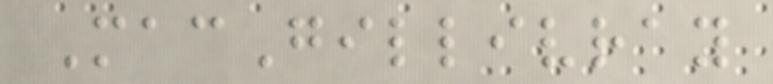MacGillivray
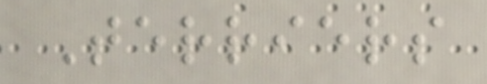Terriers
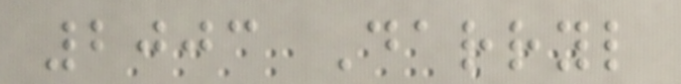2003 Darryl
